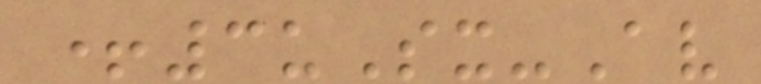+3uSx-Av
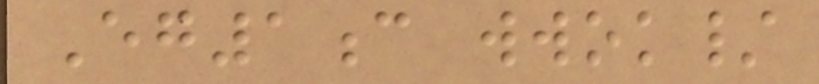Eg1c wwok/
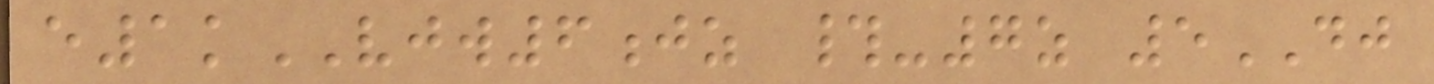e1kVJW6jz #-7z 5DJ
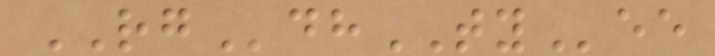RGdhTYee
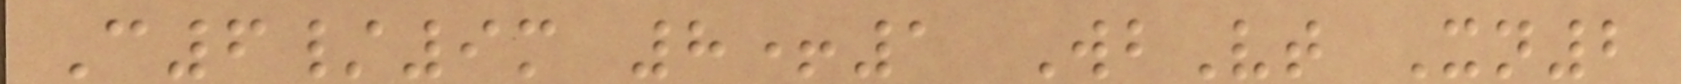C6/9m 8+1 WbVt Xn2
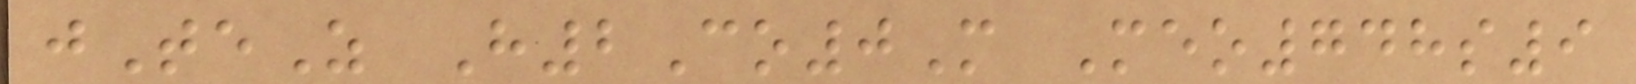jTeZ H2Co0M Meo748s9
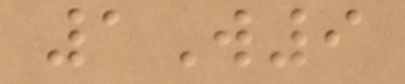1W9
